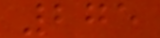275
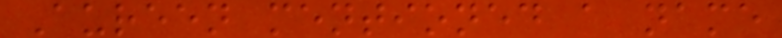Aureen mentioned a name
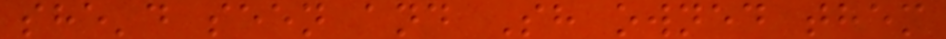she'd seen and Sh owned them
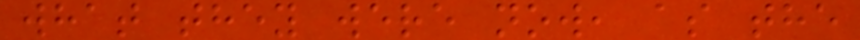what they were now, as the
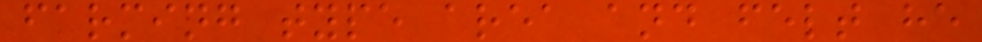farming type area and felt he
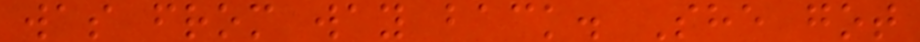was from way back. She got
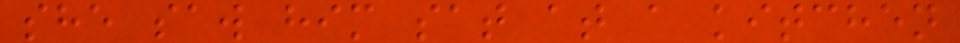she saw him sat at a kitchen
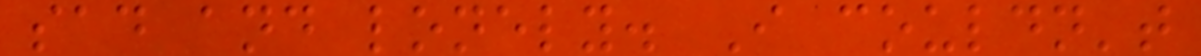sad and lonely. I couldn't
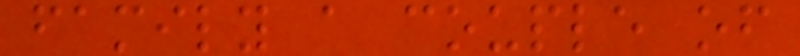family a couple of
